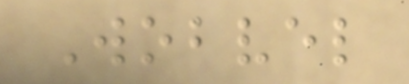Wobvel
